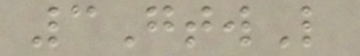3GtwL
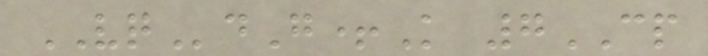VQdG+K 7CP
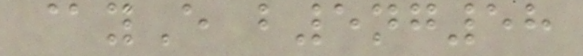@yE b5ng58
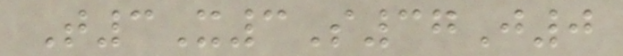T3X3S37J0
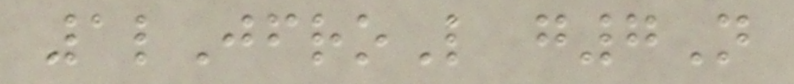1lJfroL g7N
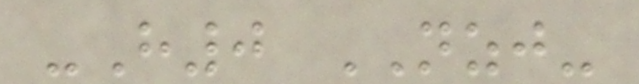-H0 NZJ-
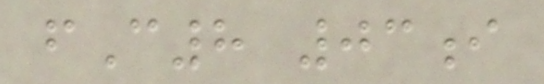fC8 03i
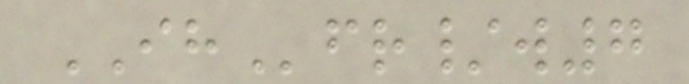IHfr/w7
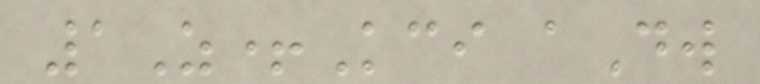1Z+Kci aDw
